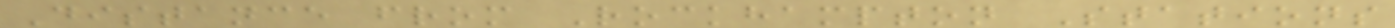Distance from Rockhampton Stations
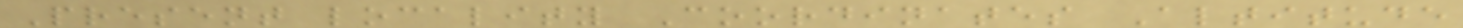Present locality Coordinates Altitude
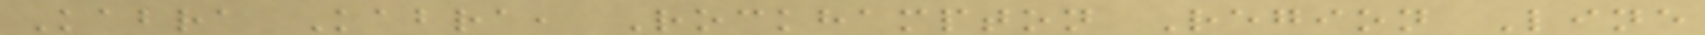Kabra Kabra, Rockhampton Region Line
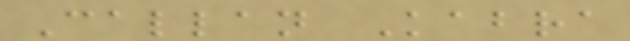Callan Kabra
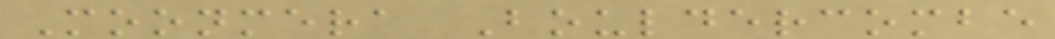Moonmera Bouldercombe
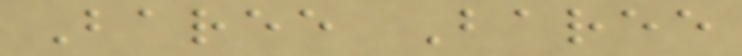Baree Baree
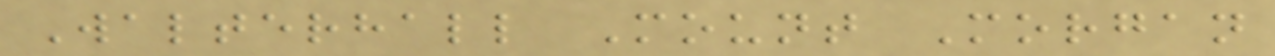Walterhall Mount Morgan
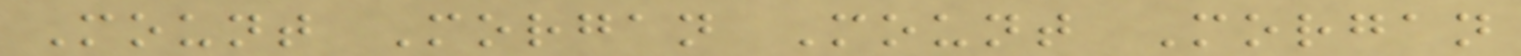Mount Morgan Mount Morgan
